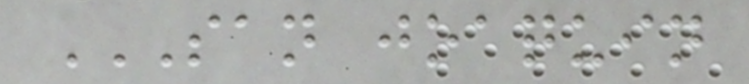SAN JOAQUIN
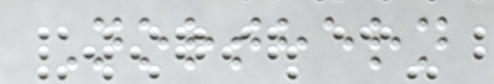Northern
